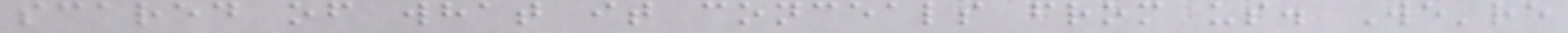scared of what it conceals from us. We're
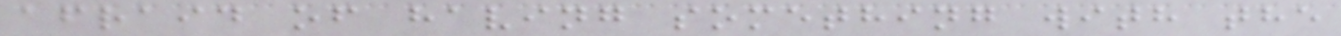afraid of having something with the
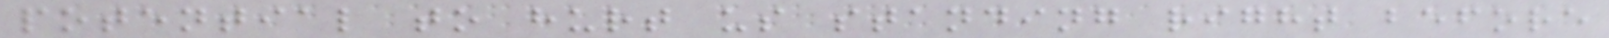potential to hurt us standing right before
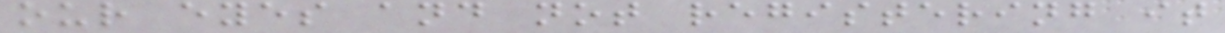our eyes and not registering it
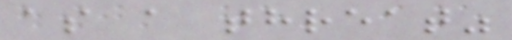as a threat"
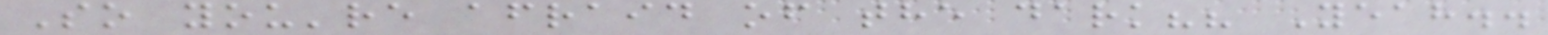So you're afraid of the dark?? Yeah..
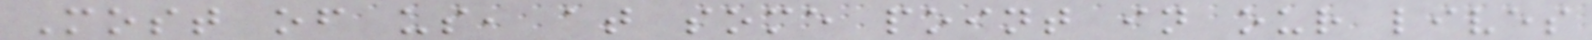Most of us, at some point in our lives
